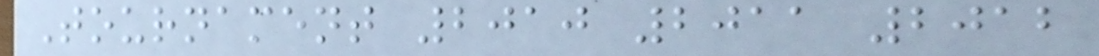Tournament 2010 2011 2012
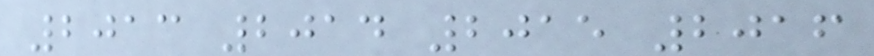2013 2014 2015 2016
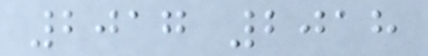2017 2018
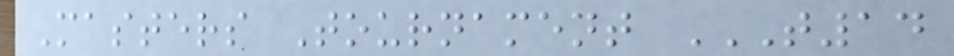Masters Tournament T14
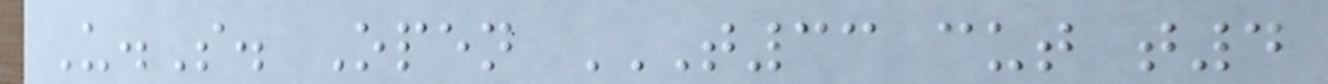U.S. Open T33 CUT T4
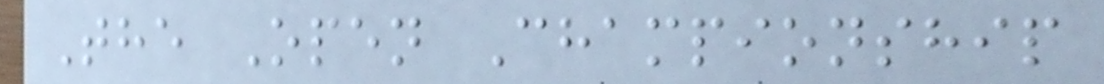The Open Championship
